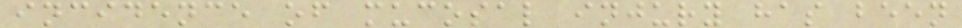incidence of mucosal injury has been
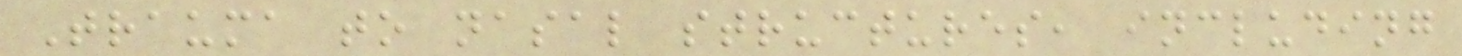Trauma to nasal structures, including
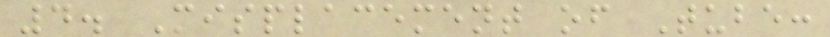4. Misplacement of Tube:
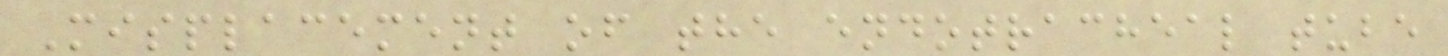Misplacement of the endotracheal tube
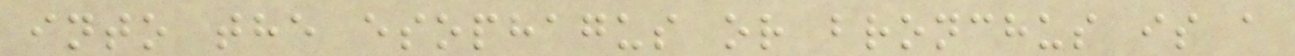into the esophagus or bronchus is a
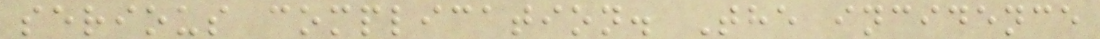serious complication. The incidence
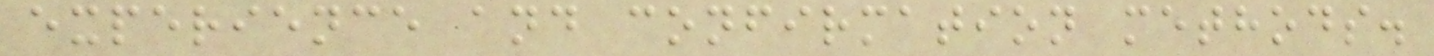experience and confirmation methods.
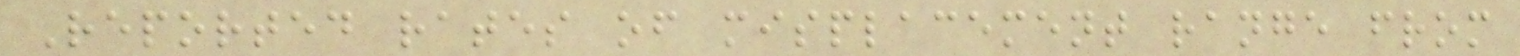Reported rates of misplacement range from
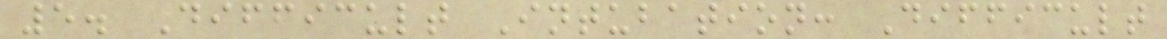5. Difficult Intubation: Difficult
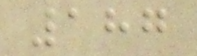187
